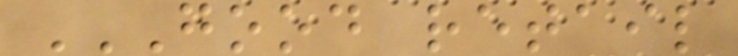GOOD RETAIL
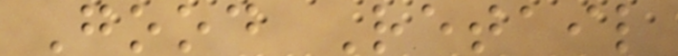Good Retail
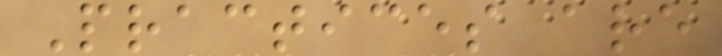Practices are
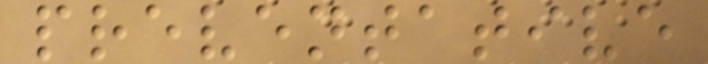preventative
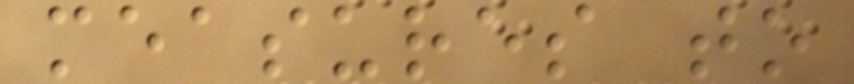measures to
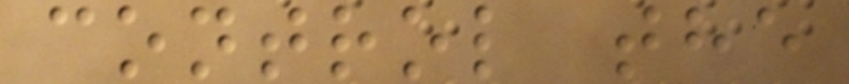control the
